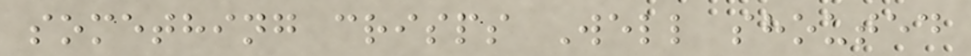something crisps Well shouted
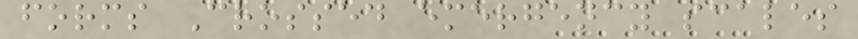forms Crossed emergency scales
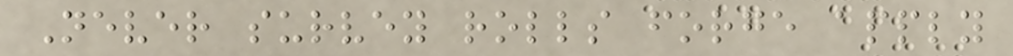Never survey rolls forge apply
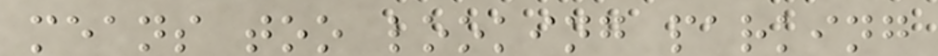means too looking parking
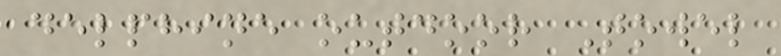delphine outdoor Towel
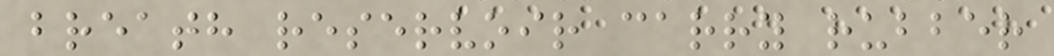breath reservoir carry rubber
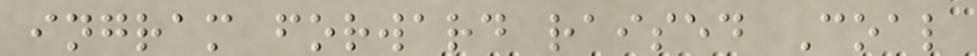ingram forward raised Coal
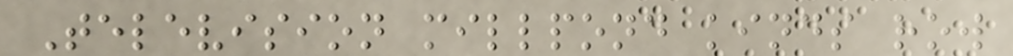Television millpond kinds row
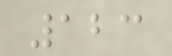123
